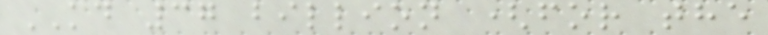KD 37 billion (for the
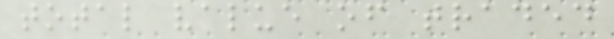total value of traded
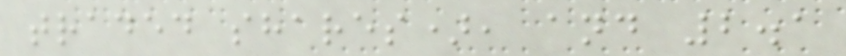traded shares), and 2.1
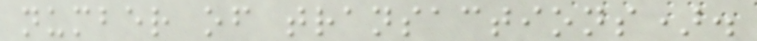number of transactions).
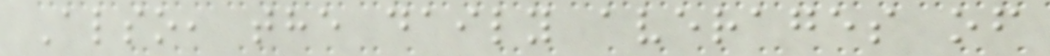Also, the daily averages of
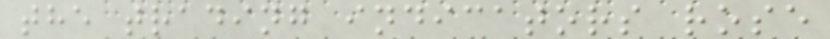the trading indicators rose
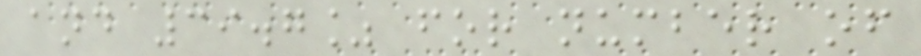and 39.7% for number of
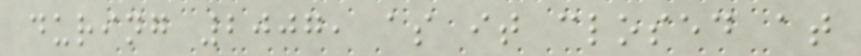during 2007, as it closed at
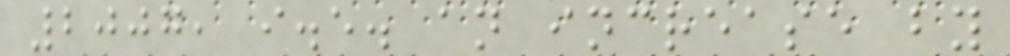2007, i.e. an increase by
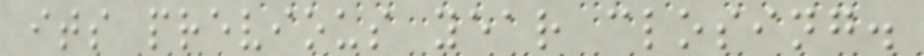its previous year closing.
